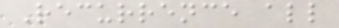Recurrence all
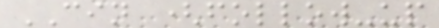CIN (follow-up
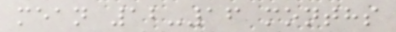mean 12-16 months
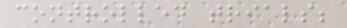controlled trials;
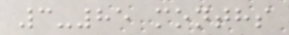3-85 months
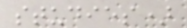studies)
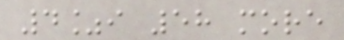4%i 58 more
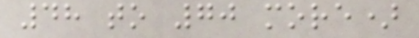48 to 70 more)
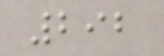292
